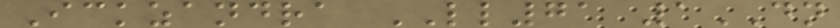Ickzandra LL71 1DN
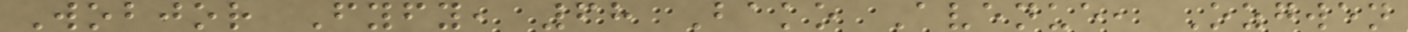Wobjor Fyfy, 68 Bako Avenue, Ozgwen
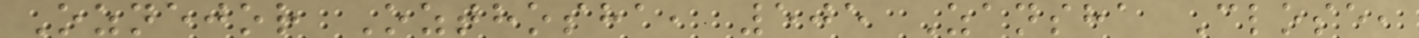Oznejor Ozthosha, 505 Zansha Close,
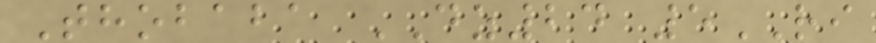Thobaba DZ24 5RI
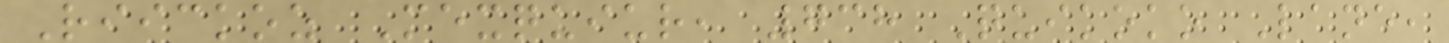Riickoz Mexquiur, 738 Quikoko Lane,
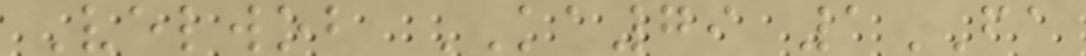Velwob KA79 1FA
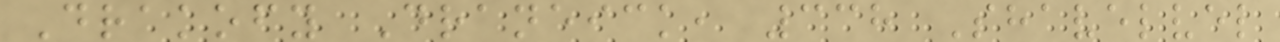Drakofy Draneick, 338 Shavelvel
